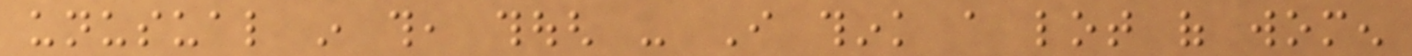unusual in this, though - I think a lot of women
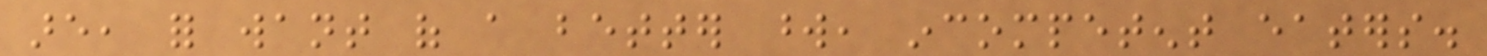are, for want of a better word, incompetent eaters.
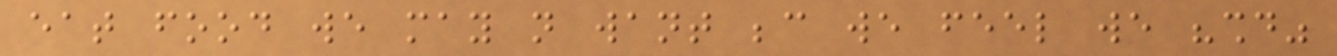eat food we may not want because we feel we "should"
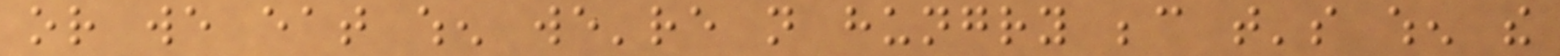or we eat when we're not hungry because that's when the
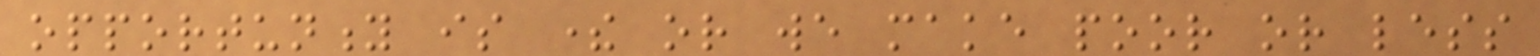opportunity is there or we make poor or less
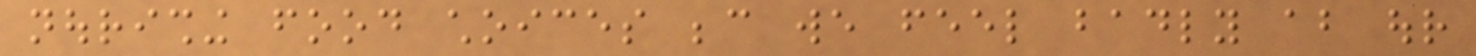nourishing food choices because we feel badly about our
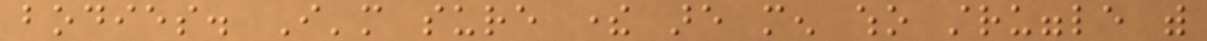bodies. I'm sure there are men who struggle with
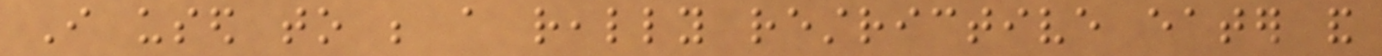I used to be a really restrictive eater and
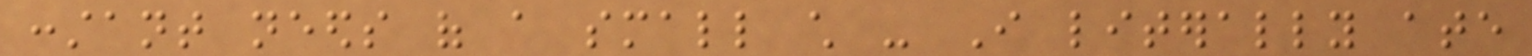constant needs of a small child - I literally ate
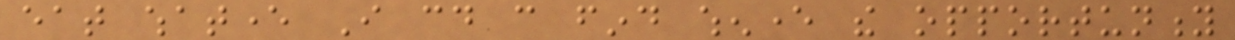eat whatever I could can find whenever the opportunity
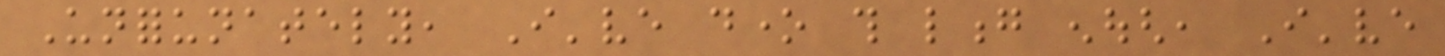Unforunately, I've done this long enough, I've
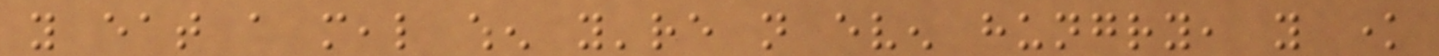you eat a meal when you're not even hungry, you know
